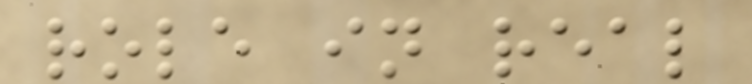role in real
